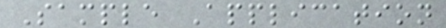Sample Application
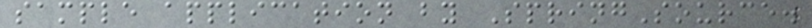sample application by SpringSource.
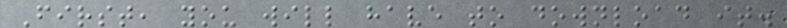First, you will have to download it.
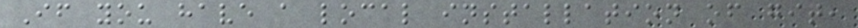If you have a local installation of git,
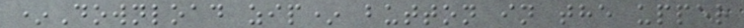*Download zip* button in the upper
